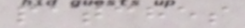patches
